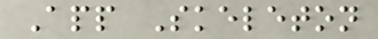App Skeleton
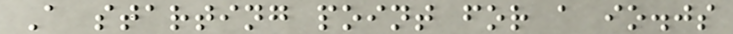A starting point for a io.js
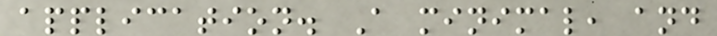application. A minimal, and
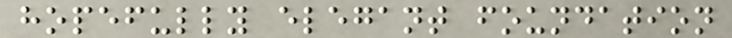hopefully elegant foundation
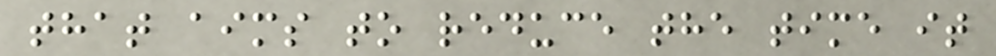that aims to reduce the time it
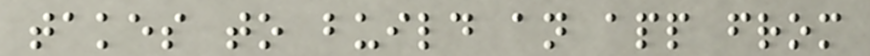takes to build an app from
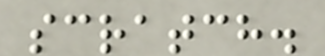scratch.
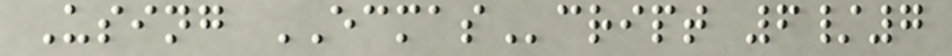Using ECMAScript 6/7
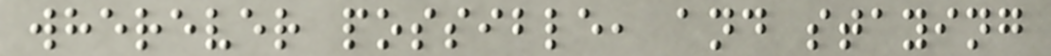wherever possible, and staying
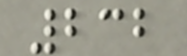232
